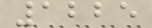1225
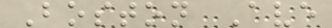Boston Ave
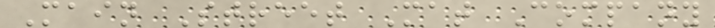Main Street Mat Company
